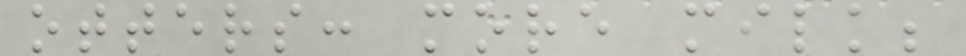otters: more milk;
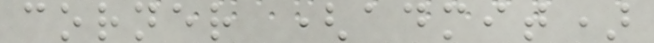corner (admit)
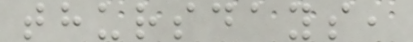thursdays,
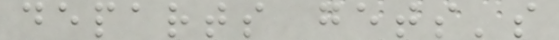departs gets's
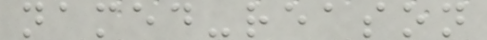named-reason
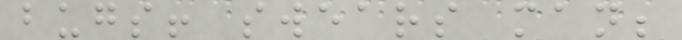bugs! swears man;
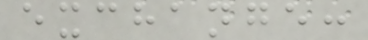exchange:
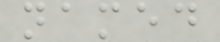named
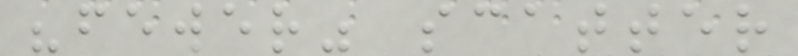"fewer" scatter
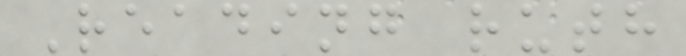Reading ruth
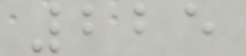225
